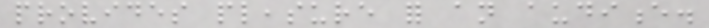provides pleasure for an audience.
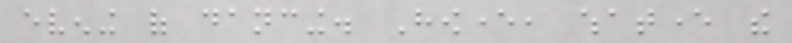evening of dancing. However, whatever the
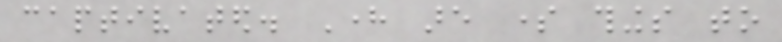captivated. Here are some things to
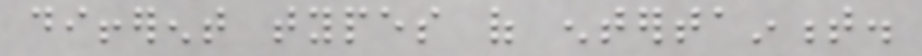different types of entertainment.
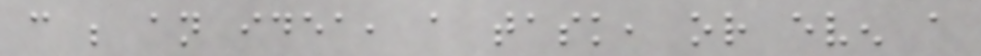can be an idea, a task, or even a
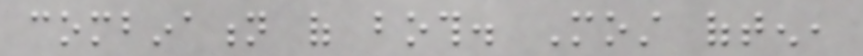combination of both. Most often,
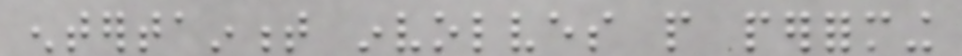entertainment involves people performing
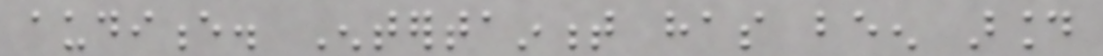audience. Entertainment has been around
